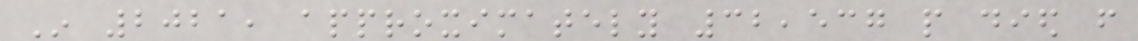In 2021, approximately 32,537 people died from
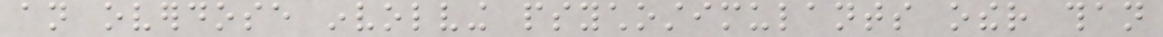an overdose involving psychostimulants other than
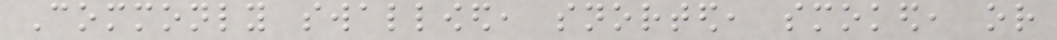Commonly swallowed, snorted, smoked, or
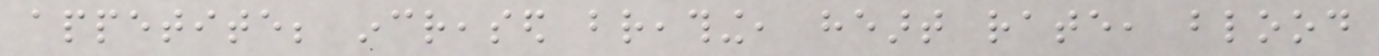appetite; increased breathing, heart rate, blood
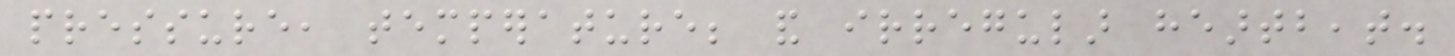pressure, temperature; and irregular heartbeat.
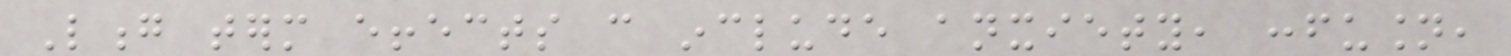Long term effects can include anxiety, confusion,
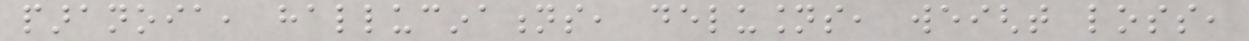paranoia, hallucinations, delusions, weight loss,
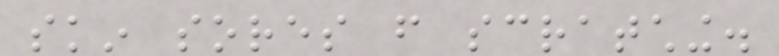skin sores from scratching.
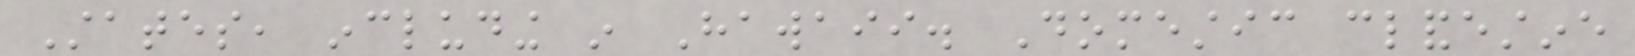States, including in Hawaii. Domestic clandestine
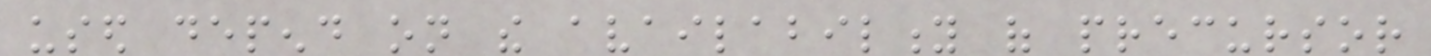used depend on the availability of precursor
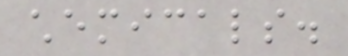chemicals.
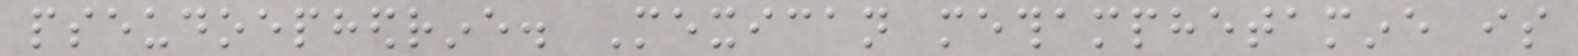pseudoephedrine. Mexican methamphetamine is
